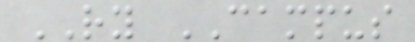RY CAMPUS
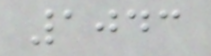1043
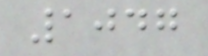1047
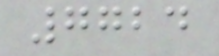7724
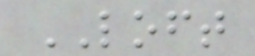LOFT
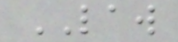LAW
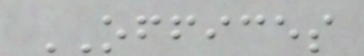OFFICES
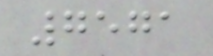7571
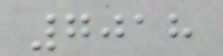7018
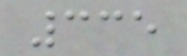335
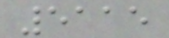5115
